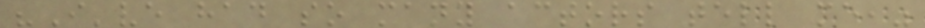"I've had so many actors tell me,"
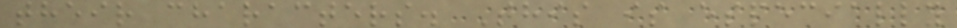their characters. This is especially
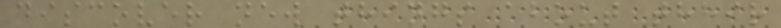discover new things about their
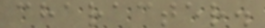character.
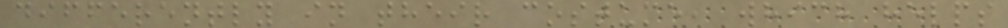differently in their costume, which helps
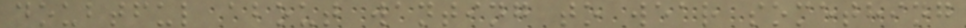doubtful about wanting to wear something
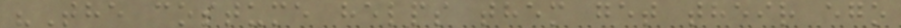"The costume helps them get their ego
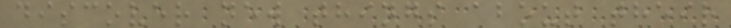discover new things about their
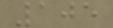105
